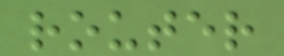router
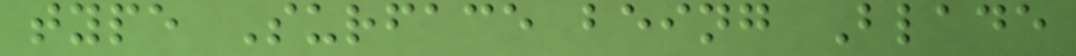type Surface being Blade
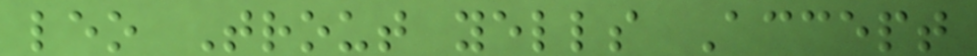leo Trout yells Accept
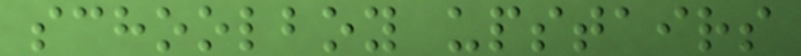schoolboy upstairs
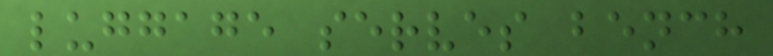luggage serves bench
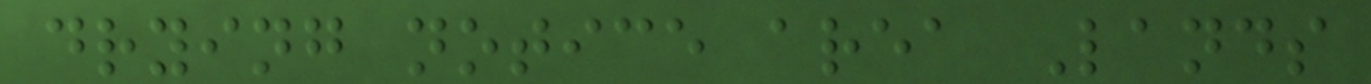drying notice area Lands
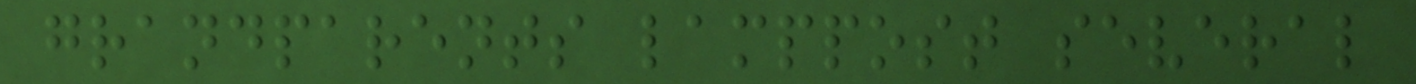grandparents lamppost several
